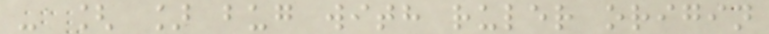- [ ] bug with ruler origin
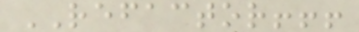REFACTOR!!!
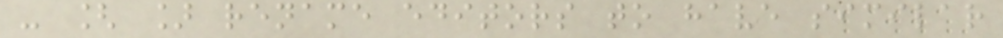- [ ] rename editors to have similar
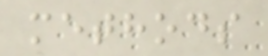methods
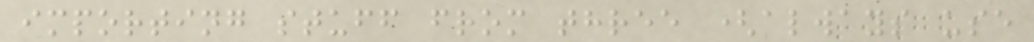importing stuff from three (always use
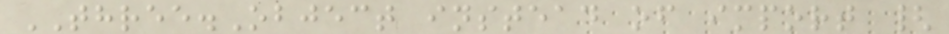THREE.Object instead of import {
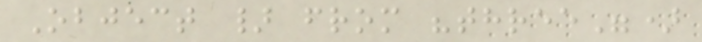Object } from "three")
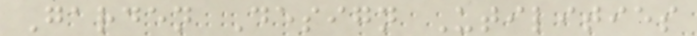Garden Design Utilities
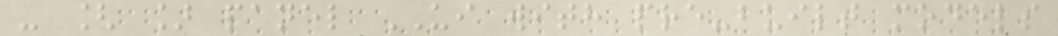- [ ] panel UI with pre-built models
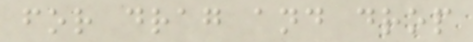for drag and drop
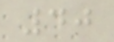40
